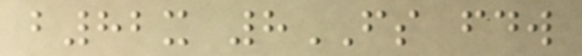b82x 8FS fdw
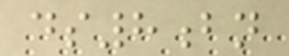ds8bn
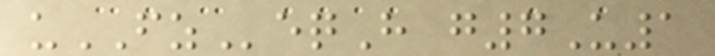uFZeqH g7U1
